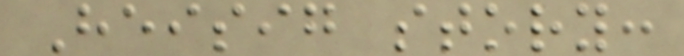Heisig story:
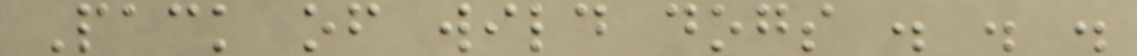Pack of wild dogs . . .
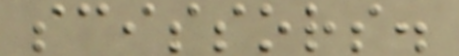scissors.
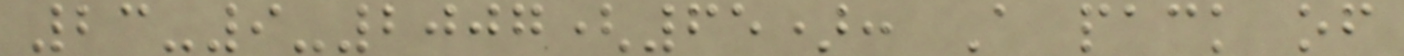23-9-2007(65): A pack of
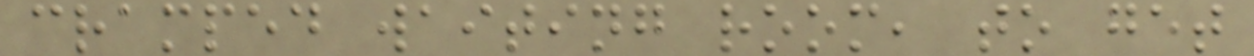cramped waiting room, to get
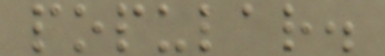popular.
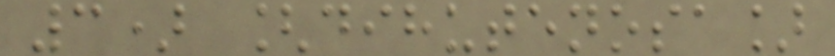3) [dihutenosa]
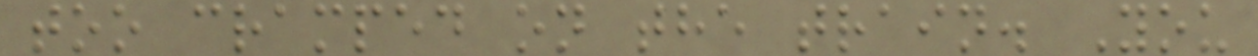too cramped on the train. You
